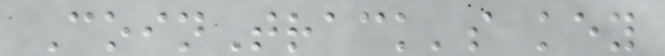CoinTrack's key
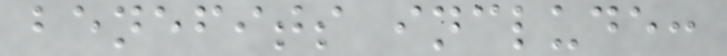benefits include:
